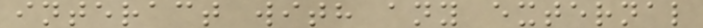interact with any external
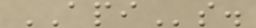APIs.
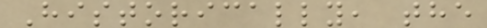Historically, the
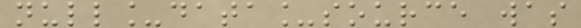null_data_source was
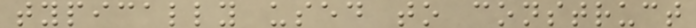typically used to construct
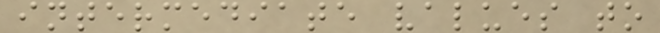intermediate values to
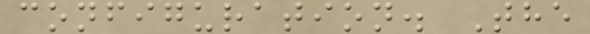configuration. The
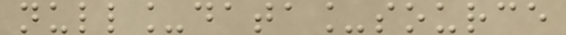null_data_source
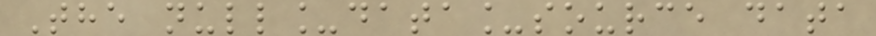The null_data_source data
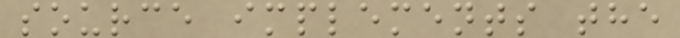source implements the
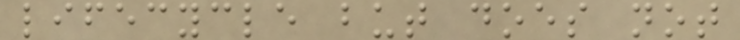lifecycle but does not
